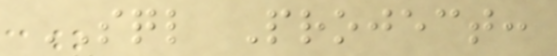SQL Project:
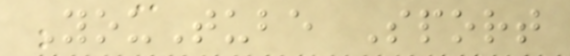YouTube Sport
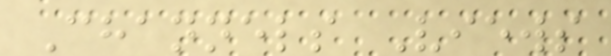Channels Views
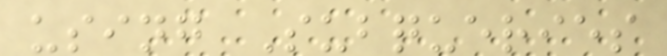using Subqueries
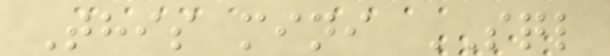This mini SQL
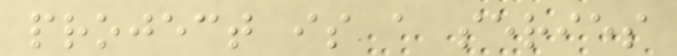project is a series
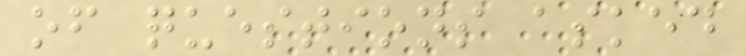of questions asked
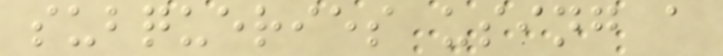subqueries using a
